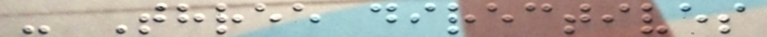- Three directives
